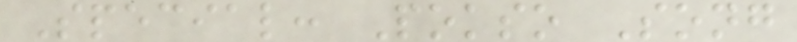Special: Pokso Song
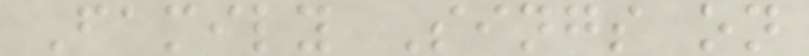Family Sings on
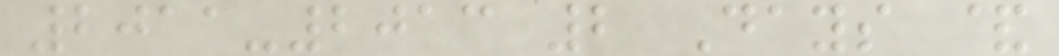2011-2013 2 Days &
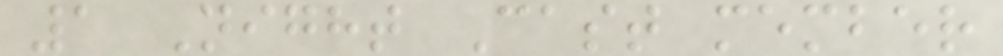1 Night Cast member
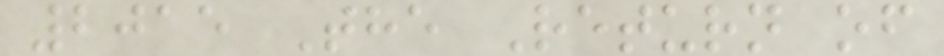2015 The Return of
